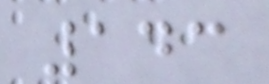143
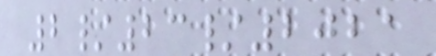2/23/2021
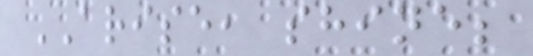ARISE, shine;
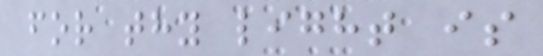for thy light is
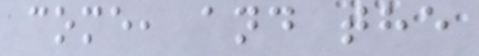come, and the
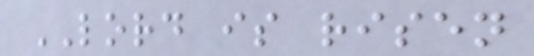LORD is risen
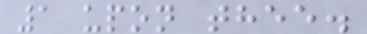1 upon thee.
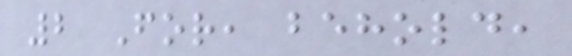2 For, behold,
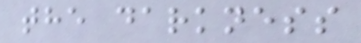the darkness
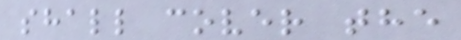shall cover the
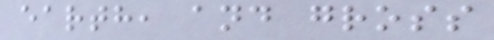earth, and gross
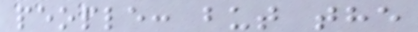people: but the
